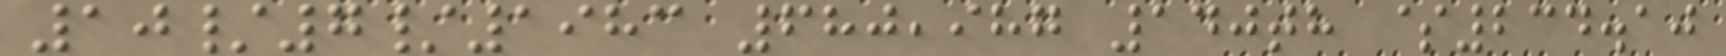10/7/1983 680,987 140th $234.10
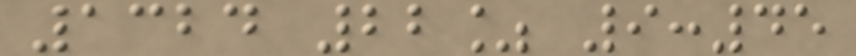1324 22% 9:45
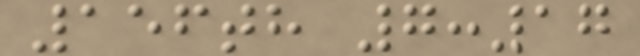156th 7:17
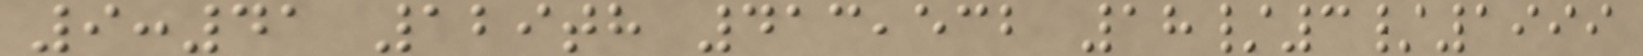9:41 129th 413,532 18/3/1999
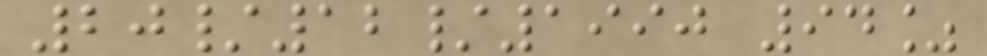20/12/1990 94%
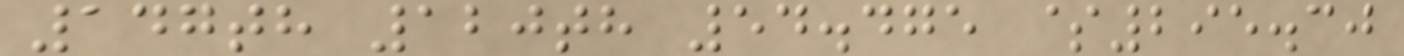147th 120th 54.475 $295.30
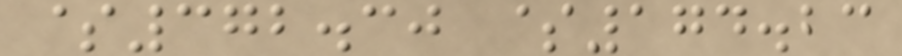$372.30 $174.23
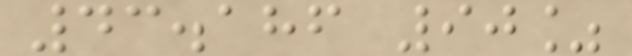43.186 90%
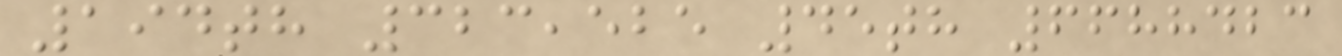194th 323,525 45th 6688423
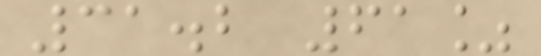31.2 61%
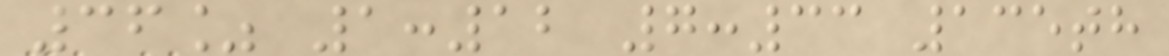36% 1:12 7:33 135th
